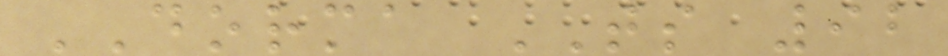DORMA TS 92
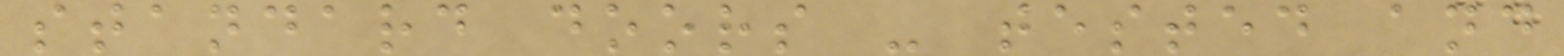standard doors - tested and
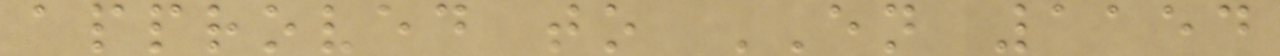approved to EN 1154
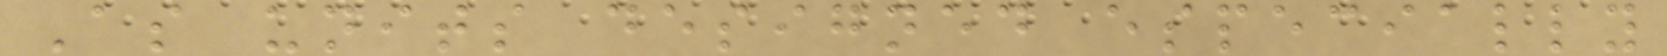As units designed especially
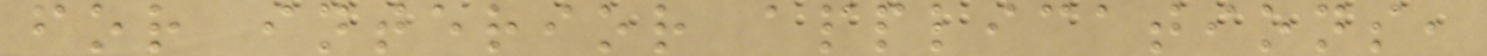for interior applications,
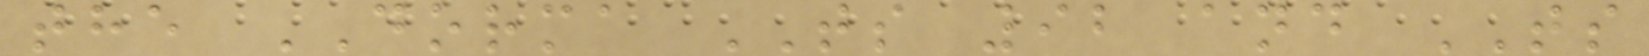the DORMA TS 92 and TS
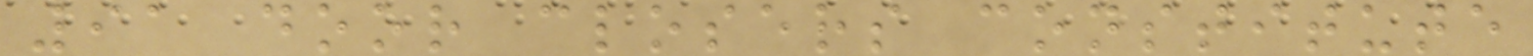91 door closers constitute
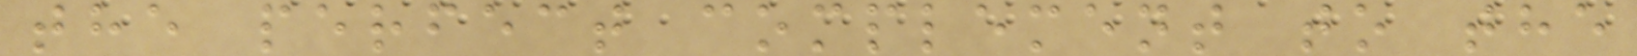the perfect complement to the
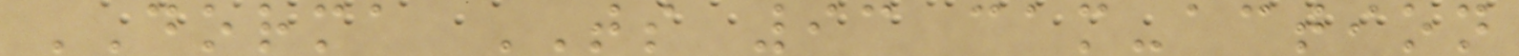DORMA TS 93 cam-action
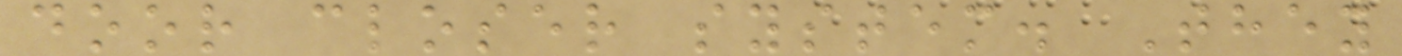door closer system. They
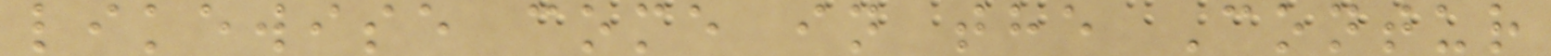likewise come in the Contur
